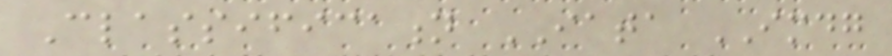Classification IATA IMDG
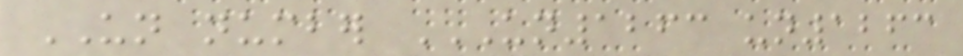UN number UN1263 UN1263
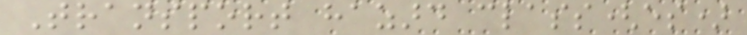Transport hazard class(es)
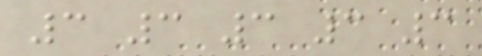3 3 3 3 3
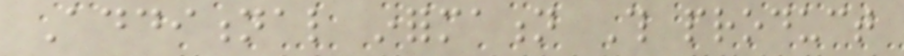Additional information This product
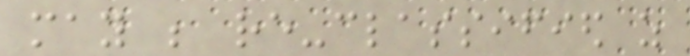may be re-classified as
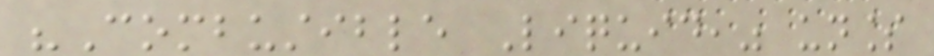"Combustible Liquid," unless
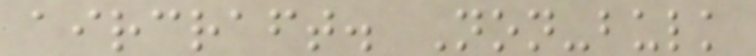aircraft. Non-bulk
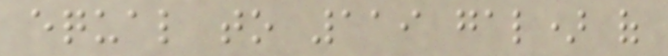equal to 119 gal) of
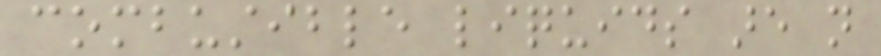combustible liquids are not
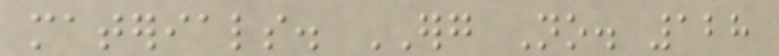materials. ERG No. 128
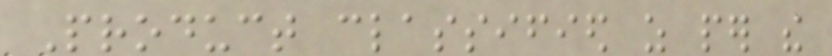Product classified as per the
